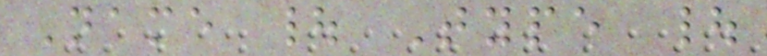Name | Type |
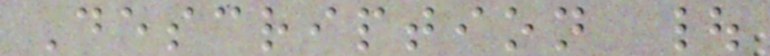Description |
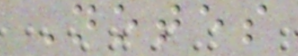Notes
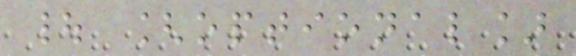| [optional]
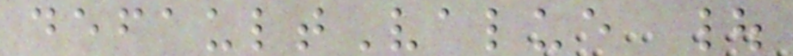defaultValue |
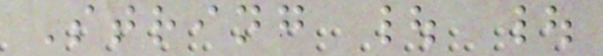String | |
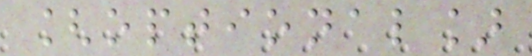[optional]
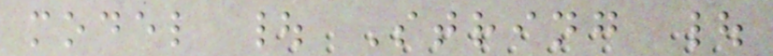model | String |
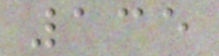135
